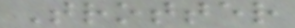Trotter
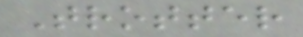Trotter
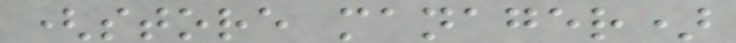(store manager)
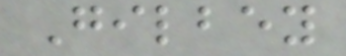Gilbey
